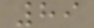89
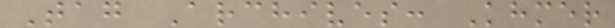Tag Archives: Khmer
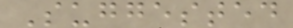Suggested
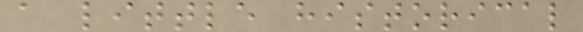a little historical
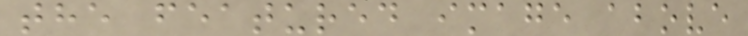the featured image above
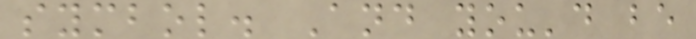symbol. And you'd be
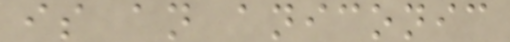is an aniconic
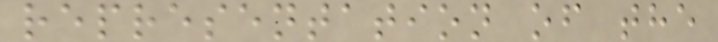representation of the
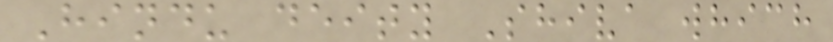Hindu deity Shiva which
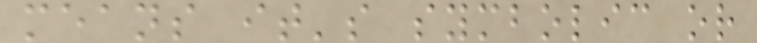means it's symbolic or
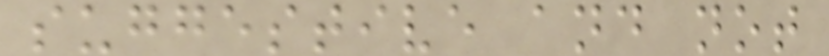suggestive and not
